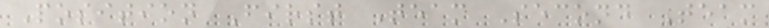Position First Team Second Team
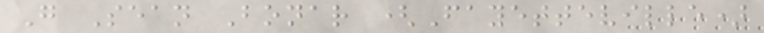G Sean Bonar (Fayetteville)
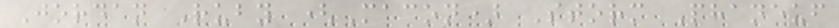Jordan Ruby (Macon) Storm Phaneuf
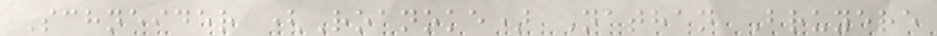Schneider (Roanoke) Nathan Bruyere
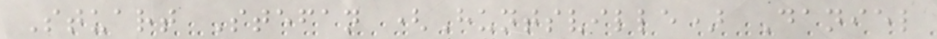Stuart Stefan (Huntsville) Daniel
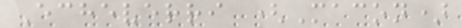Echeverri (Macon)
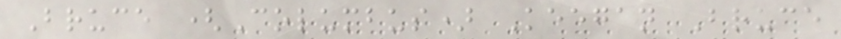Bruce (Columbus) Keegan Bruce
